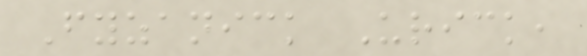Fyzanick Urick,
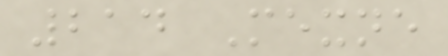214 Mexne
